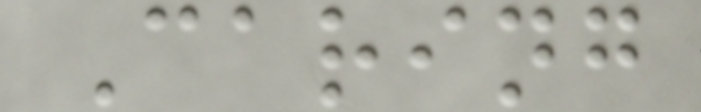Caring
